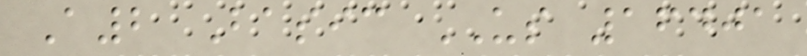A2 Basic US 16401
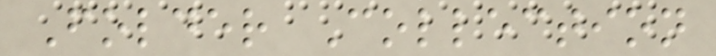Folder Collection
